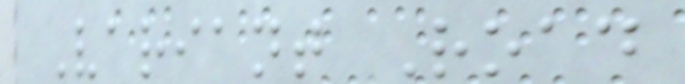Variant Road
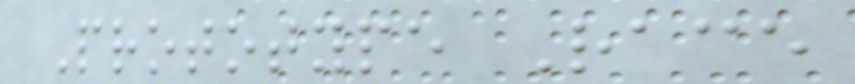Prototype Race
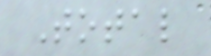Total
